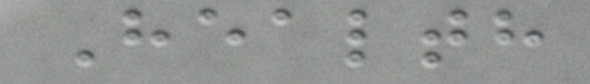Health
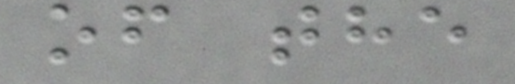of the
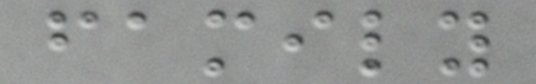family
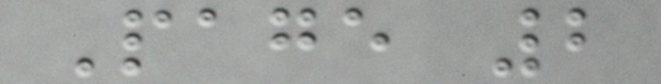Page 2
